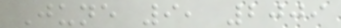June 9, 2009
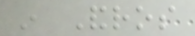in Andros
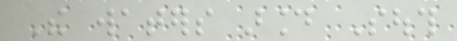The waters around South
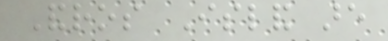Andros Island are
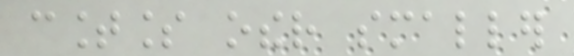countless other smaller
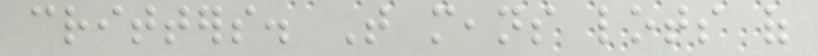critters. That means lots of
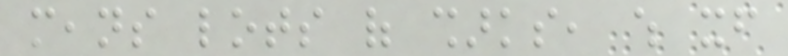means lots of sharks, which itself
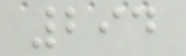294
